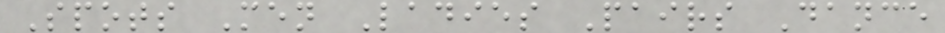Spots Men Ladies Pairs Dance
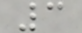3
